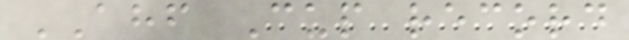AHF Cup record
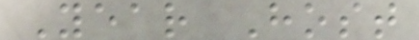Year Host
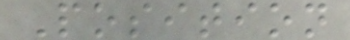Position
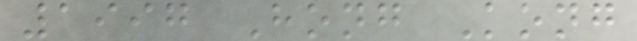1997 Hong Kong
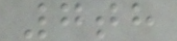7th
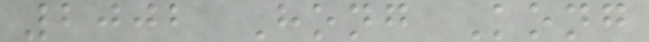2002 Hong Kong
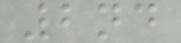2nd
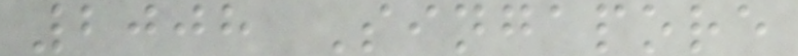2008 Singapore
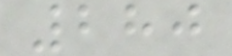280
